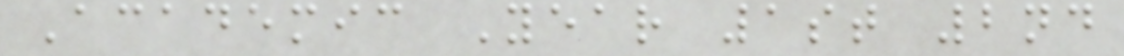Academic Year 1st 2nd
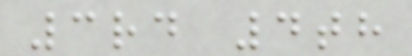3rd 4th
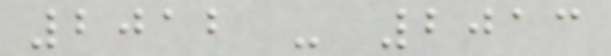2012 - 2013
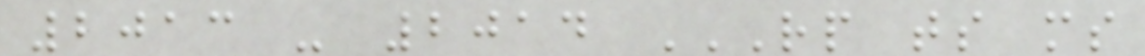2013 - 2014 RP TS MS
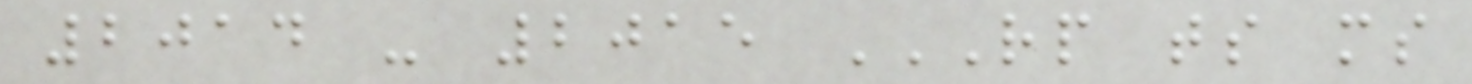2014 - 2015 RP TS MS
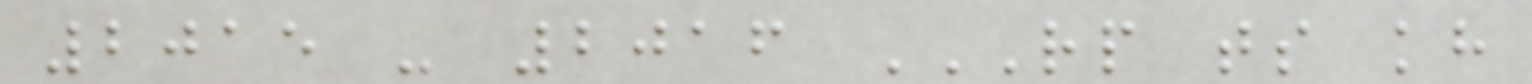2015 - 2016 RP TS KH
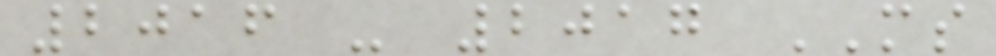2016 - 2017 MS
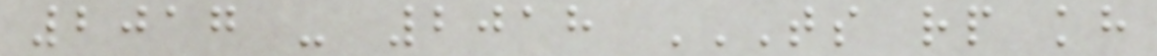2017 - 2018 TS RP KH
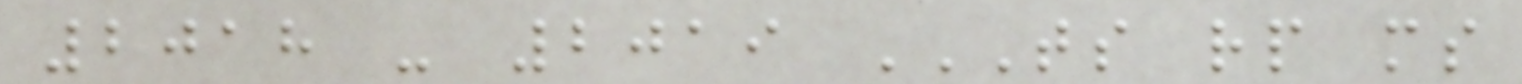2018 - 2019 TS RP MS
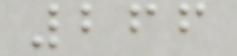266
